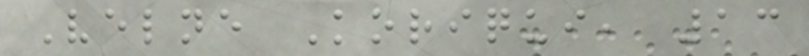Velne Koriqui, 13
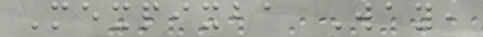Mexpixba Way,
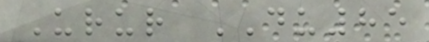Urur DU85
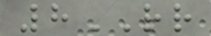8RR
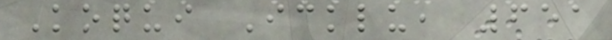Koqui Icklu, 651
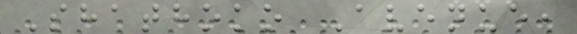Shathoko Avenue,
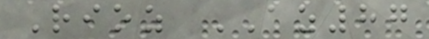Rioz AZ87
